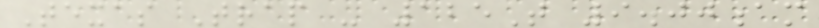Texas Trap - 125T 9.00am
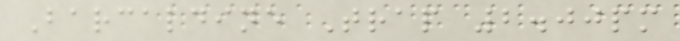Barcaldine Trap 2.00pm
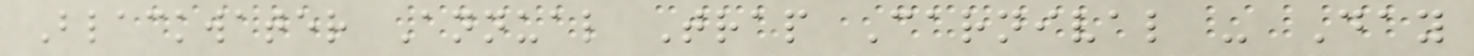Blackwater Annual Trap Carnival - Day
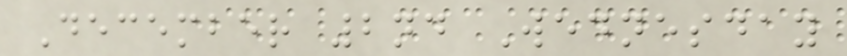December 2nd Wednesday
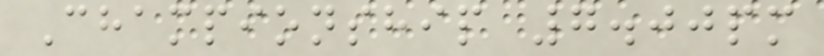Championship 7.00pm
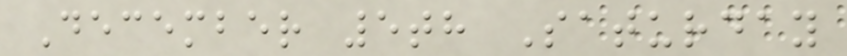December 5th Saturday
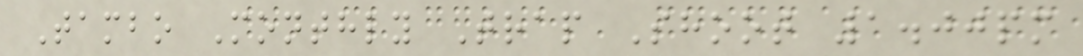Tambo Monthly Trap Shoot 1.00pm
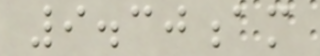9.30am
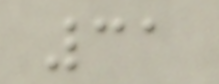31
